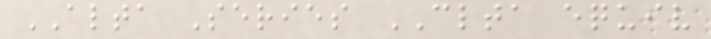ALTA Series CLTA equiv
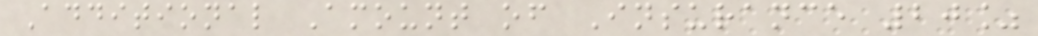Additional Amount of Insurance 20%
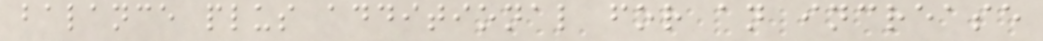balance plus additional for an increase
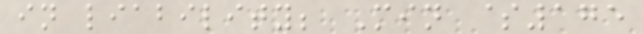in liability; Min $175
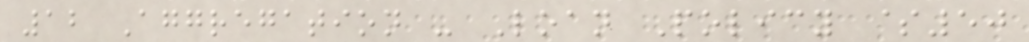12 Aggregation - Loan Policy $50
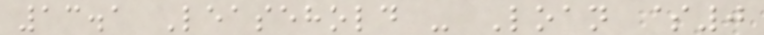13.1 Leasehold - Loan $0
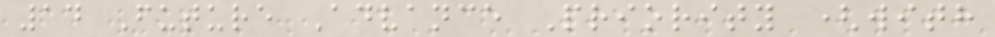14 Future Advance Priority (with
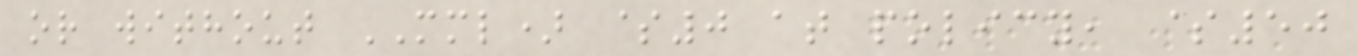or without MML) $0 at policy, $50
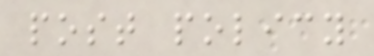post policy
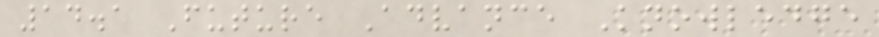14.1 Future Advance Knowledge
